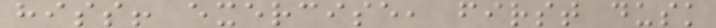hiss! exercise, first dusk
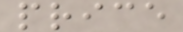price
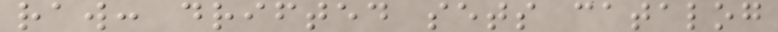raw: drifted sets catalog
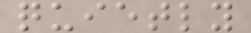quietly
